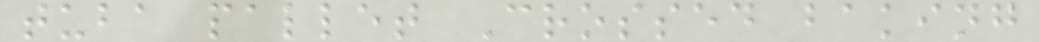tuba pallet Crossed baking
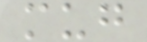mug
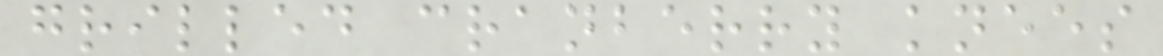grilled cranberry knees
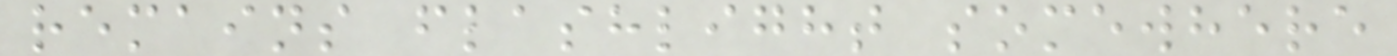remains flashlight somewhere
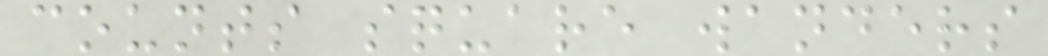counts square wanders
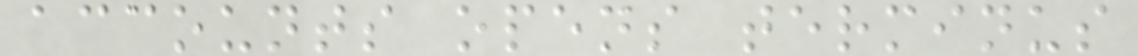accounts opens terminus
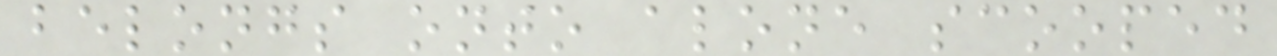belongs onto alone scooped
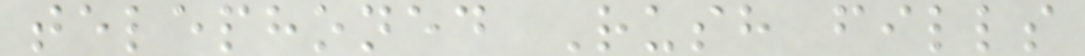telephoned Rush fills
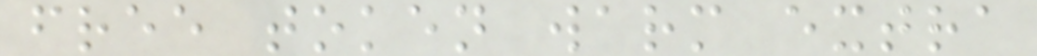free token warm extra
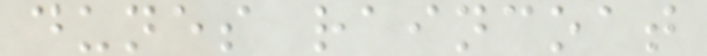dunes raincoat
